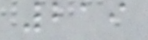219
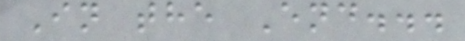In the End...
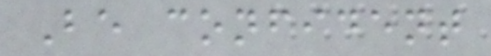Be confident
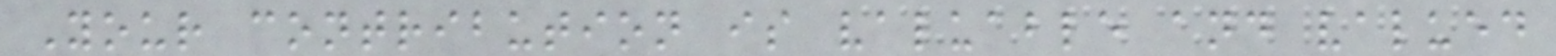Your contribution is valuable and valued
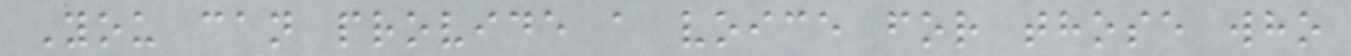You can provide a voice for those who
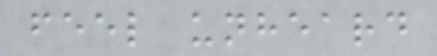feel unheard
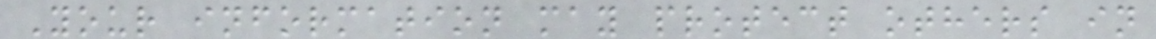Your information may protect others in
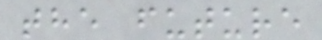the future
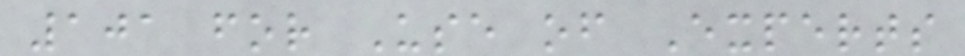101 for Use of Experts
